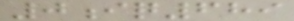0iq689
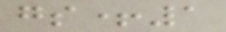gs+1
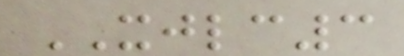XJLC3
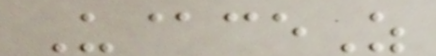U@ceZ
